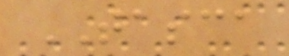TASCA
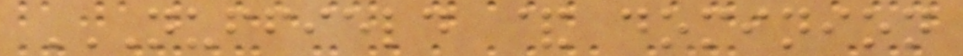NUFFIELD & DOMINION
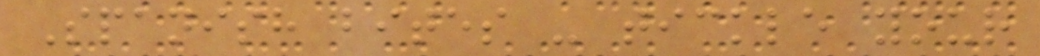Spanish bites - tickle your
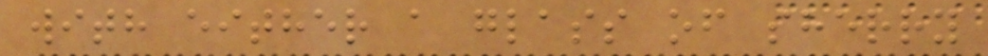with either a glass of sherry
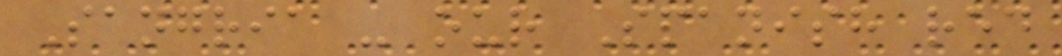Sangria - our Spanish red
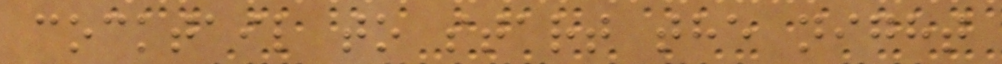cocktail to start the night
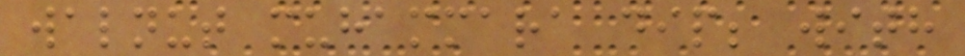walnut muhammara dip; with
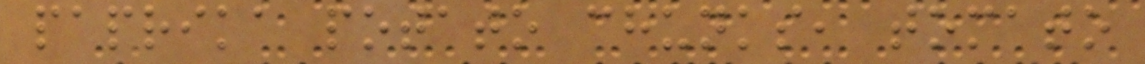paprika potato chunks, tomato
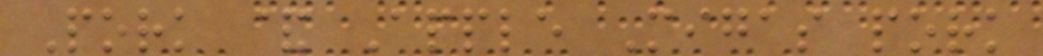Pork & Apple Migas pork
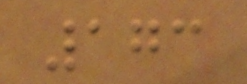173
